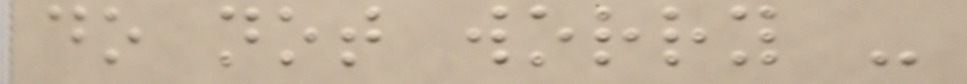do not worry -
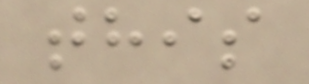this
